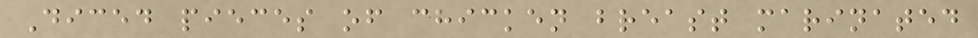Diced pieces of chicken breast marinated
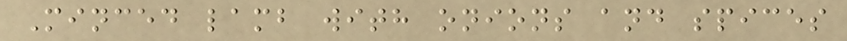Minced lamb with onions and spices
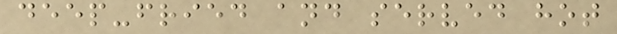deep-fried and served hot
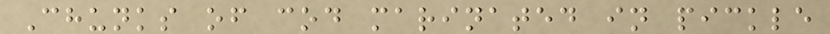Chunks of cod marinated in pickle
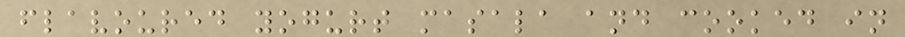flavoured yogurt masala and cooked in
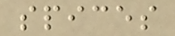spices
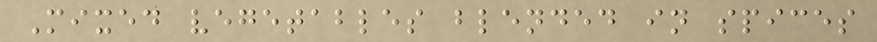Mixed vegetables blended in spices
